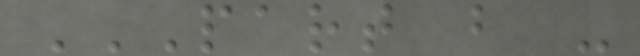PART B -
